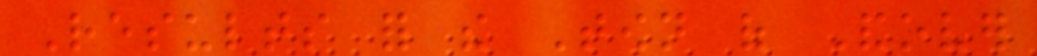Results for the Town of Andover
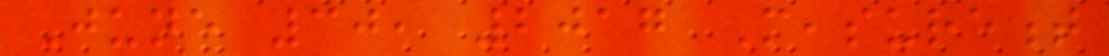June 30, 2017 Measurement
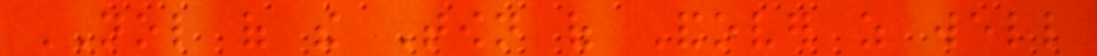NOL of the Town of Andover as well
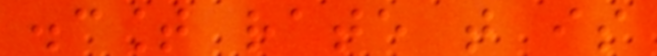discount rate that is
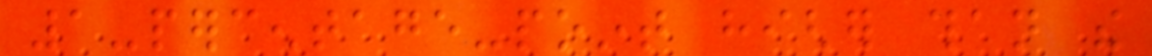1-percentage-point higher than the
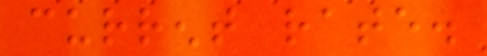current rate.
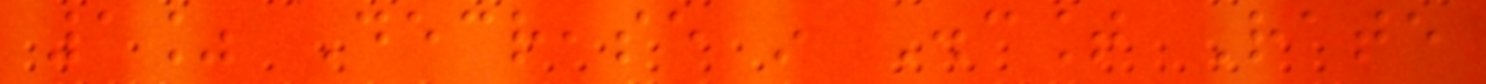1% Decrease in Discount Rate
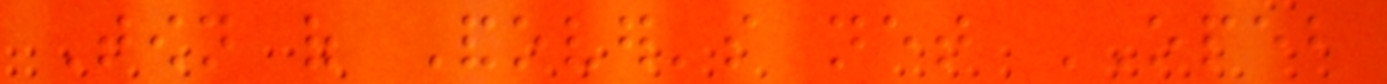Town of Andover's net OPEB
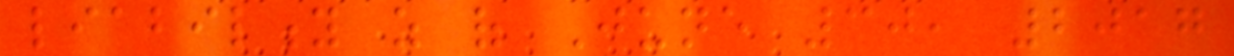liability as of June 30, 2017
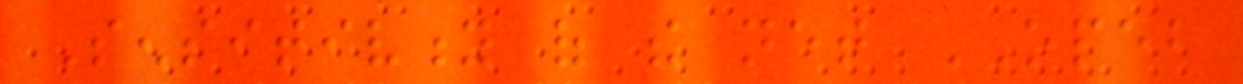Sensitivity of the net OPEB
